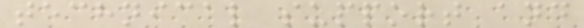technical support and
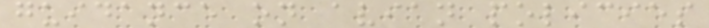guidance on avian policies
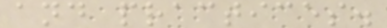and practices.
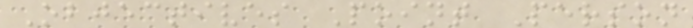Objectives Point Person
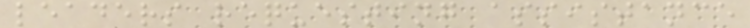leaders requesting assistance
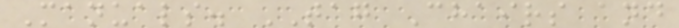Manuals. TAG Chairs and
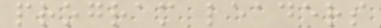program leaders
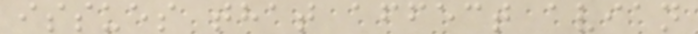issues that affect avian
